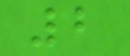2
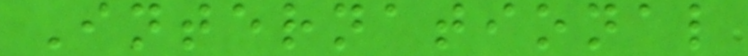International
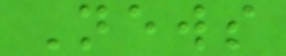News
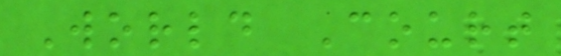World Court
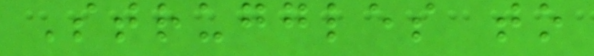Struggles to
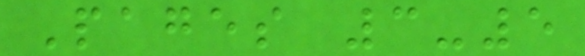Pages 3-5
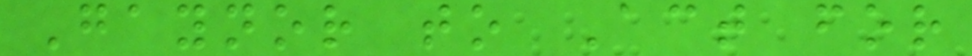Gaynor to Act for
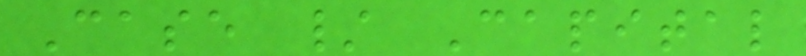Case / Capital
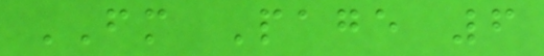FM Page 6
